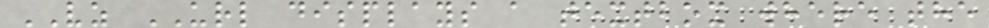VZ URL displays a textbox where the
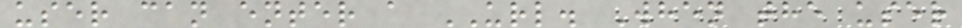user can enter a URL. When the user
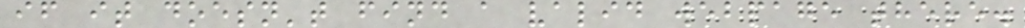if it doesn't find a valid webpage there.
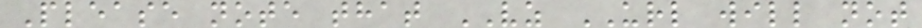Please note that VZ URL will not
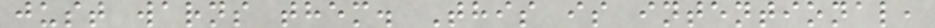just warns them. This is intentional,
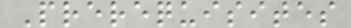Prerequisites
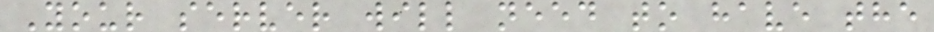Your server will need to have the
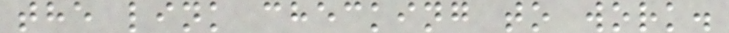the link checking to work.
